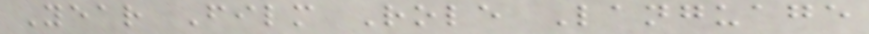Year Film Role Language
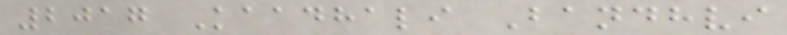2017 Kaadhali Bandhvi
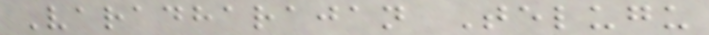Varadharajan Telugu
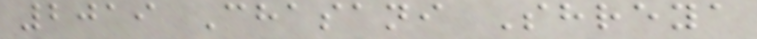2019 Chasani Shreya
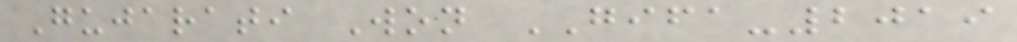Gujarati Won GIFA-2019
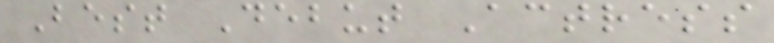Best Debut Actress
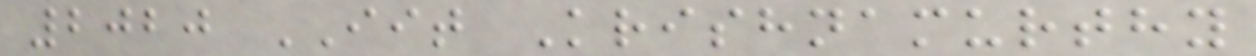2020 IIT Krishnamurthy
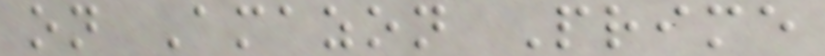on Amazon Prime
